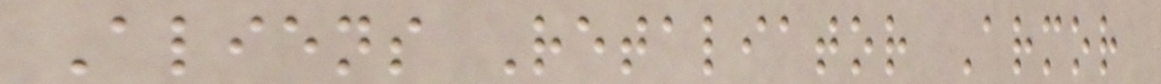Aliens Retaliator Armor
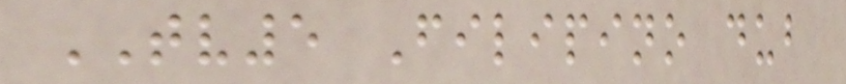TV5 Filipino dub
